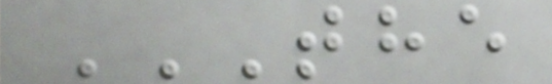THE
